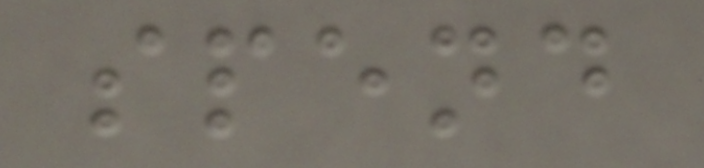spend
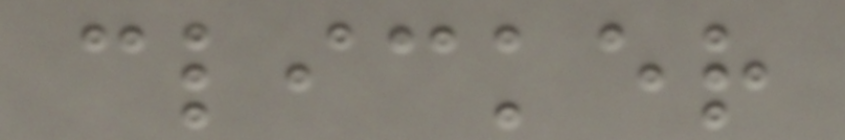clicker
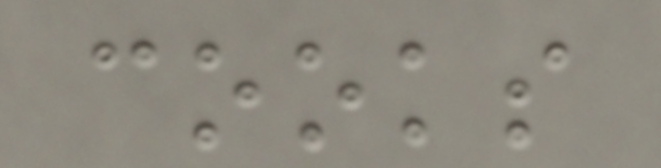cooks
